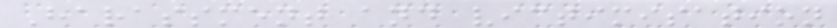Harassment and victimisation
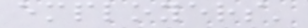employers'
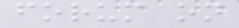forum on
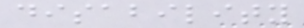disability
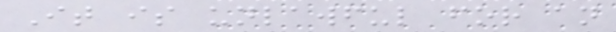It is unlawful for an
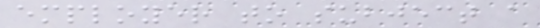employer to subject a
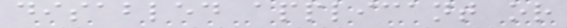disabled applicant or
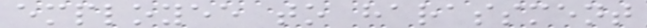employee to harassment
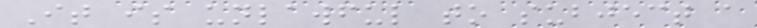It is unlawful to subject a
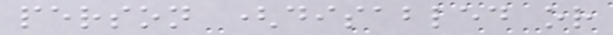person (disabled or
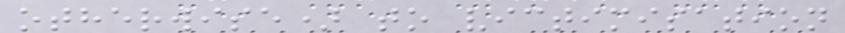otherwise) to victimisation
